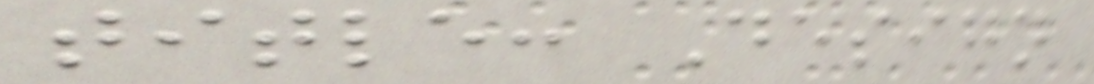title: Design
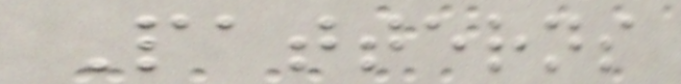Patterns
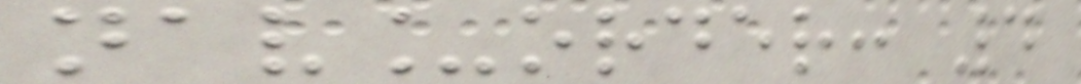nav_order: 4
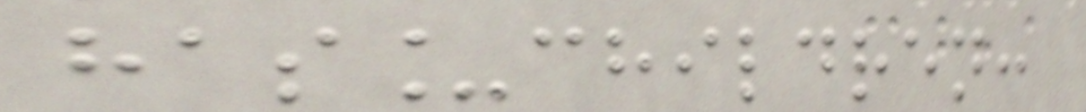has_children:
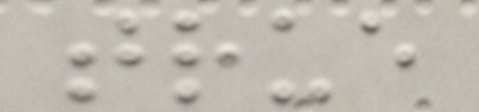true
